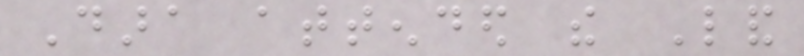Dara attended the Land
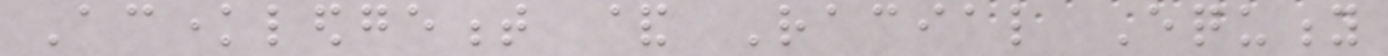Acknowledgement & Racial Equity
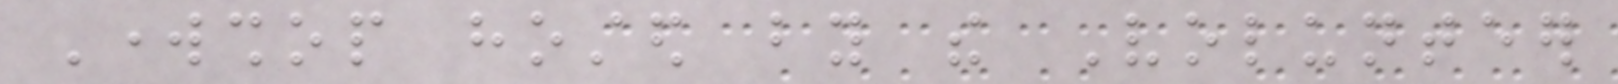Workshop hosted by the Volunteer
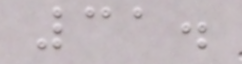31.
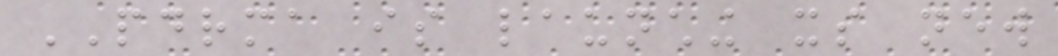PDRMA is launching its new
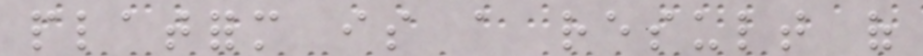platform is a result of
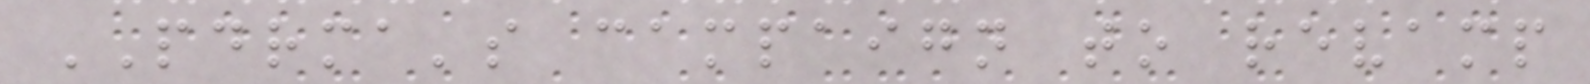PDRMA's campaign to revamp
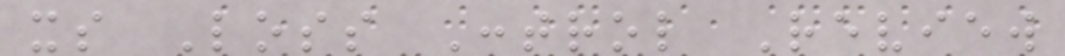its Loss Control Review
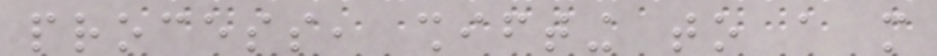process, shifting to a more
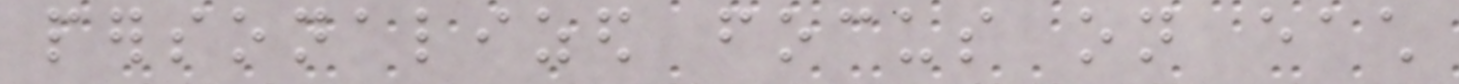personalized focus on each
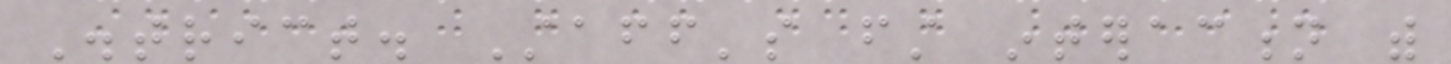District. Staff's first interaction with
